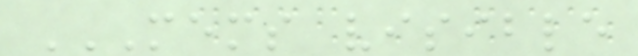MEMS VISIBLE
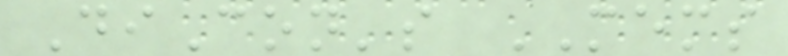DiCon's MEMS
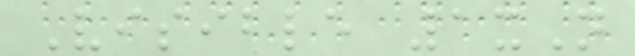Visible 1xN
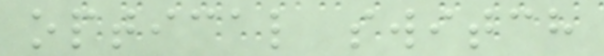optical switch
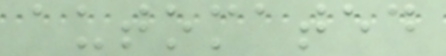automated
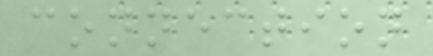connection
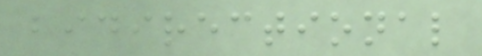bidirectional
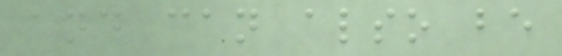and can also be
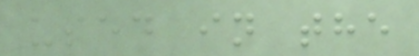used in the
